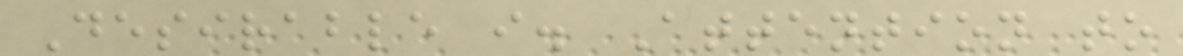Desirable i. Attention to
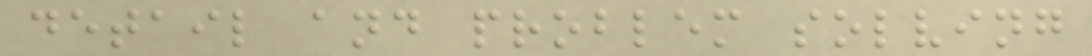detail and problem solving
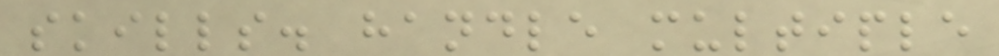skills. handle multiple
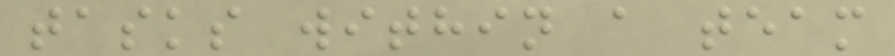tasks within a team
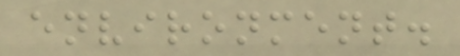environment.
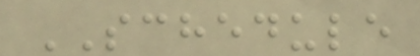SCHEDULE
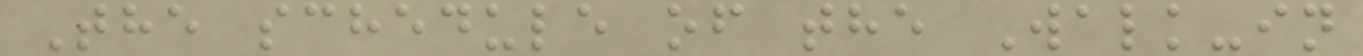The schedule of the Walk-in
